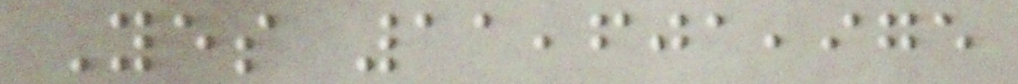Yes 11,601,975
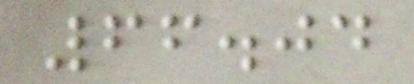66.04
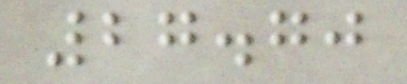27.70
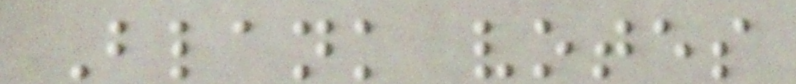Blank votes
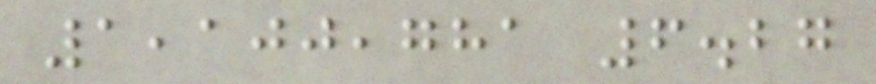1,100,781 6.27
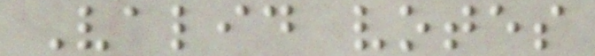Valid votes
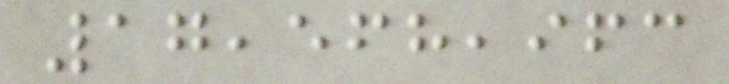17,568,963
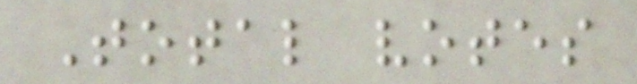Total votes
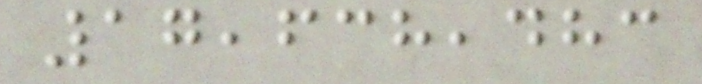17,638,483
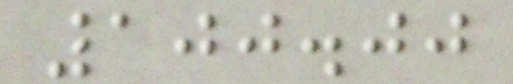100.00
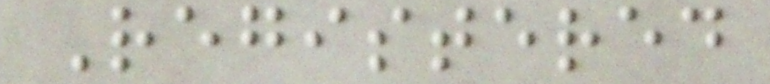Registered
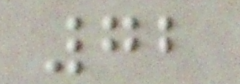72
